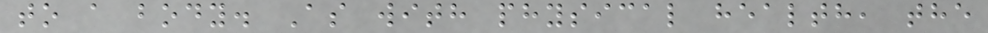to a body. As with physical health, the
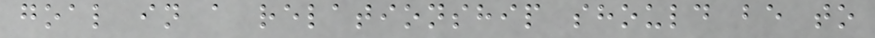goal in a relationship should be to
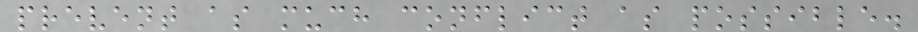prevent as much conflict as possible.
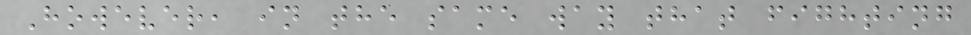However, in the same way that fighting
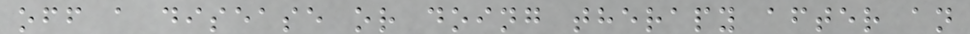off a disease or doing therapy after an
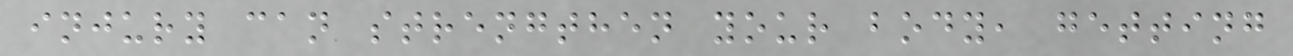injury can strengthen your body, getting
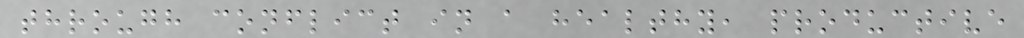through conflict in a healthy, productive
